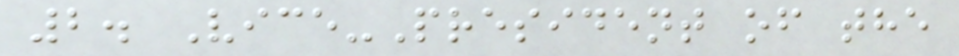2. Vice-President of the
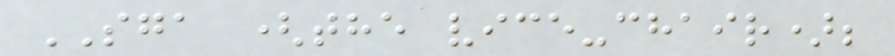SGA (the vice-chair);
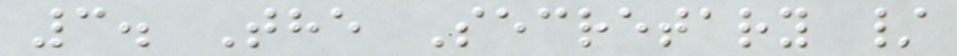3. The Secretary /
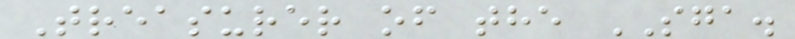Treasurer of the SGA.
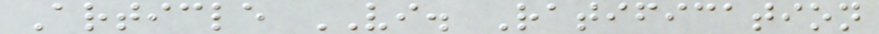Article VI. Ratification
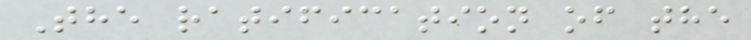The ratification of the
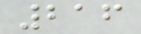216
